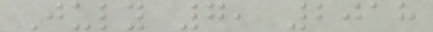July 7, 2018
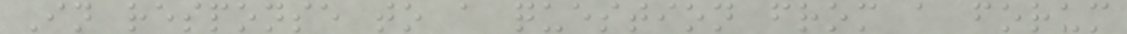In response to a question from a forum
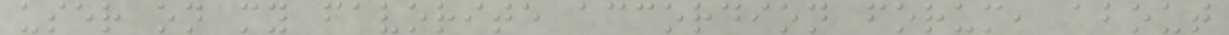user on my favorite accordion forum, about
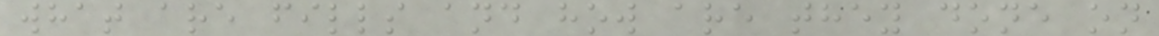what are fills and how are they done on
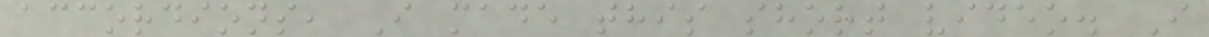accordions, I made this short video. I
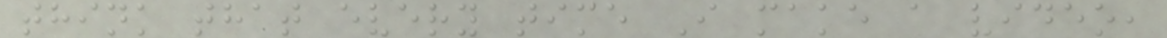think that every time I make a video,
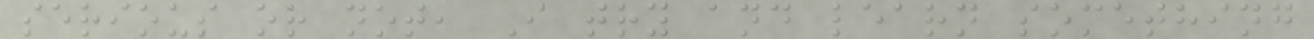serious or not, I try and learn something
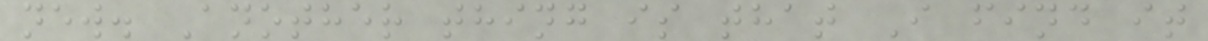new. Another thing is that I find it
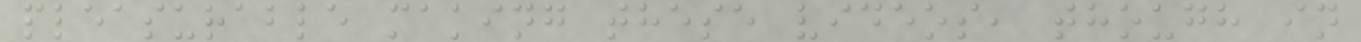pleasurable making these videos, though in
